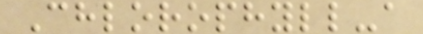Chlorophyll-a
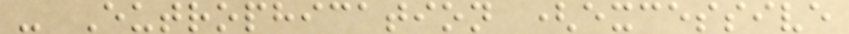- Eutrophication (excessive
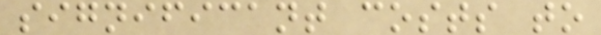significant costs to
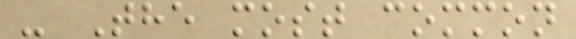- The most common
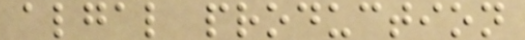algal production
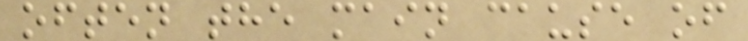often the main cause of
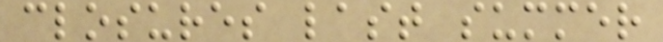closures last summer
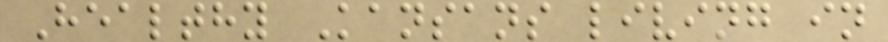Healthy Kansans living in
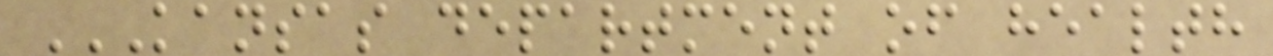KANSAS DEPARTMENT OF HEALTH
